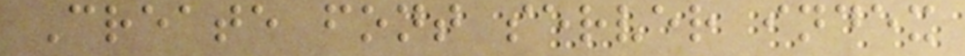Create font server index
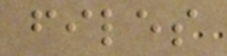files
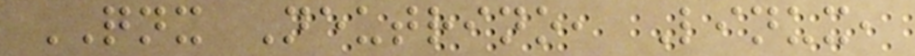QNX Neutrino, Linux,
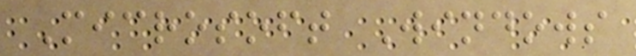Microsoft Windows
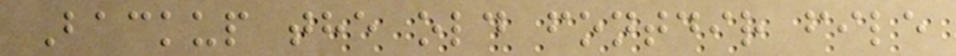Backup the old fontdir file
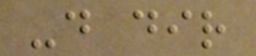-d dir
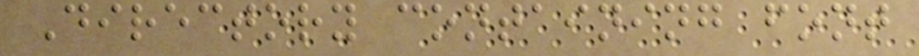Directory containing font
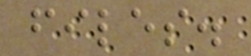files.
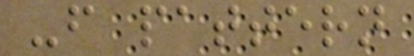-f pattern
